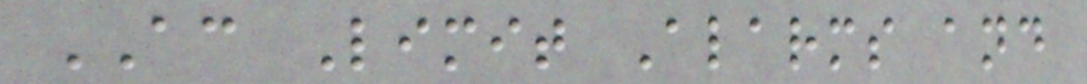AC Limit Alarms and
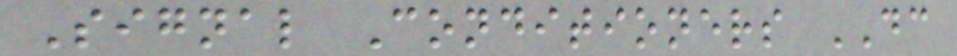Signal Conditioners DC
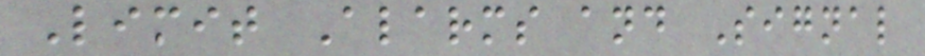Limit Alarms and Signal
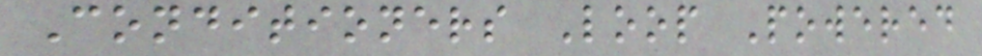Conditioners Loop Powered
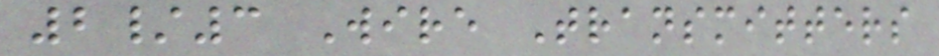2/3 Wire Transmitters
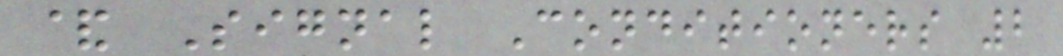& Signal Conditioners 2
